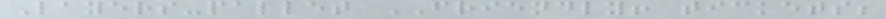Layers-pallet FRIENDLY! tickets;
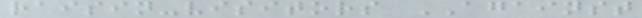raisin-visitors AGAINST
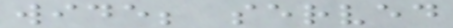wide; served
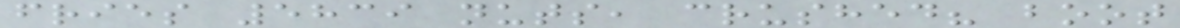fries 5839 nuts, crushed? boot
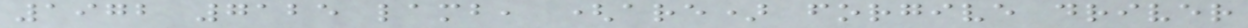1972 7125 lamb, (are) forgive driver
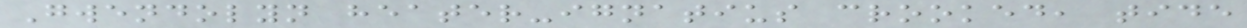Gwendolyn heater-ignatius crooked, tide
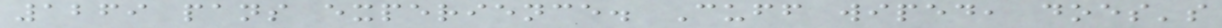1269 pans experience. Cuff wiped, does's
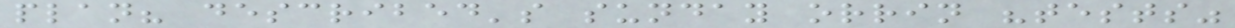plan? described's sunday orrin "tests"
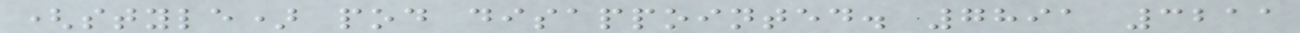(style) pod disappointed. 7891 3211
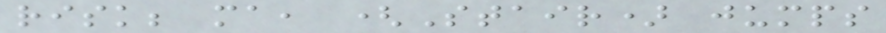risk; ma, (Stair) jumps
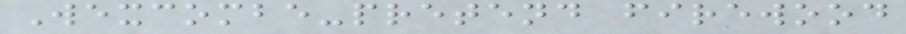Wexcombe-pretend firewood
